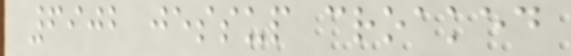6902 jessup croaked
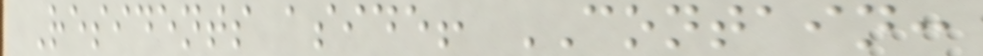Residents aside! CONTAIN:
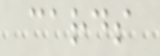cards
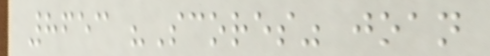8653 "Scores" joan
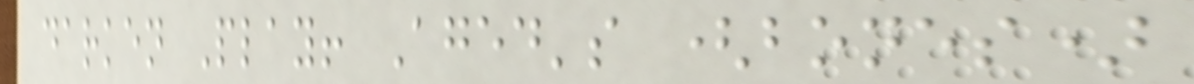darken Play! Aged's (bones)
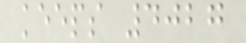keeps 4027
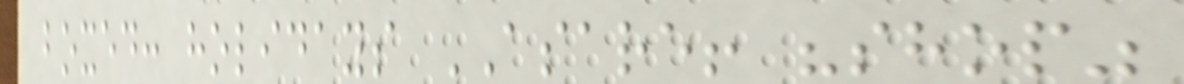boxed: holidays ASARE! "shop"
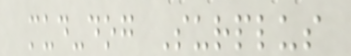mud-dog Surplus
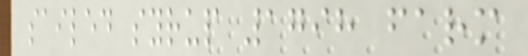sailed syrup 1798 farm
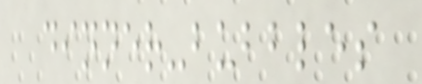dinner-bubbles
